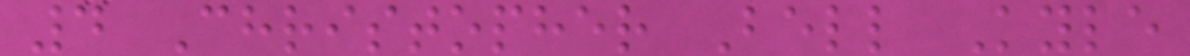4 Christopher Bell Kyle
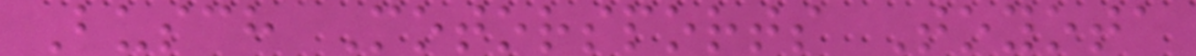Busch Motorsports Toyota
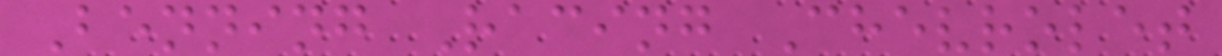Benning Racing Chevrolet
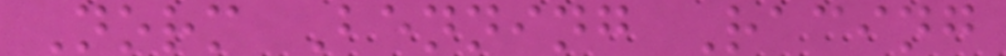Norm Benning Racing
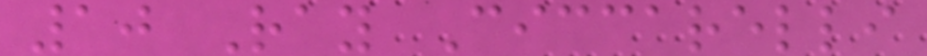10 Ray Ciccarelli
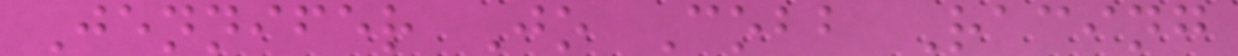Jennifer Jo Cobb Racing
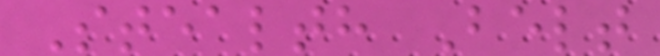Stealth Belt
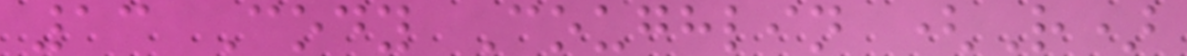13 Cody Coughlin (R)
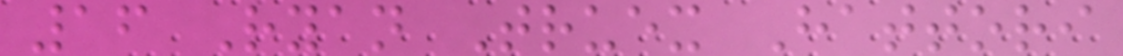16 Ryan Truex Hattori
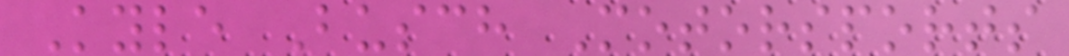Kyle Busch Motorsports
